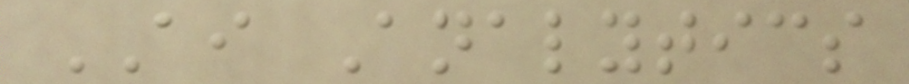AI Analytics
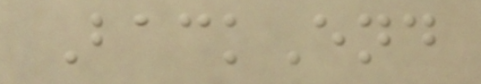BackEnd
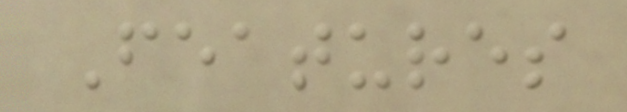Features
